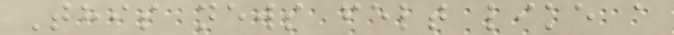This news felt like a
